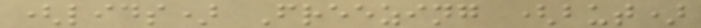(lids) Freezing (but)
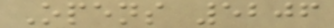Opens 5206
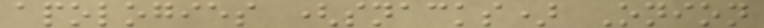apologies (snacks) Onion
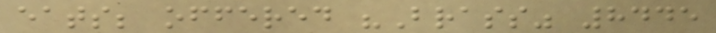eats; offered "Brass" 8445
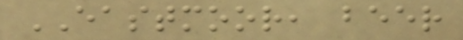EASTMOOR, beer
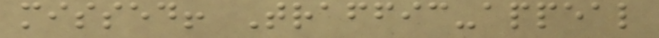missed! Traffic-appeal
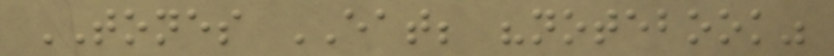TONES EAT; "notebook"
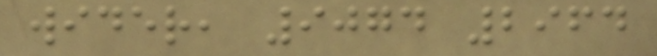wider, 9074 2964
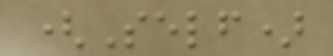(Self)
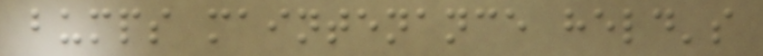bumps maintenance held's
